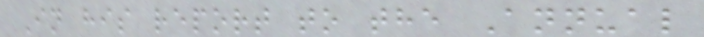In his report to the Annual
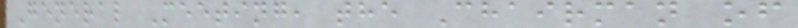General Meeting, the Chairman of
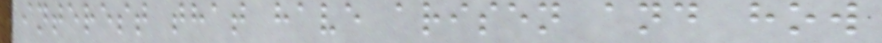interest that have arisen and how
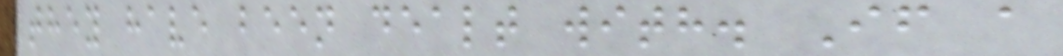they have been dealt with. If a
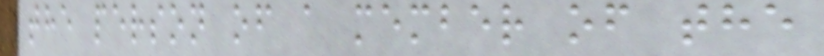the person of a member of the
